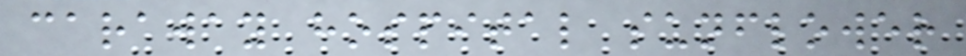caraway hospital sunflower
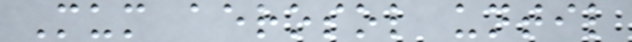Mum aerosol until
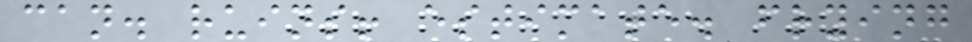can. ruins! estimate. frying
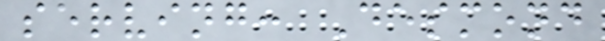serving: Desmond
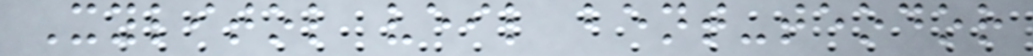Xylitol veil bent-teodor
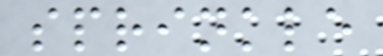sprinkle
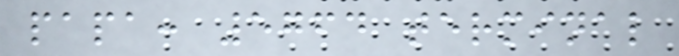papa: 5764 terminal
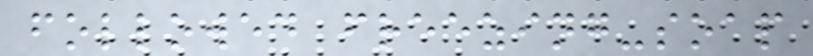followed freezing-soap
